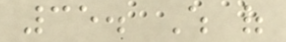35. Which of
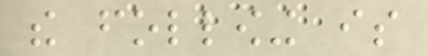the following is
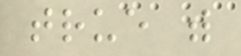true with
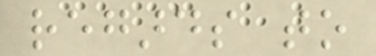regards to
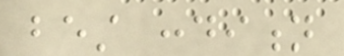best condition
